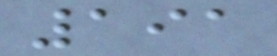191
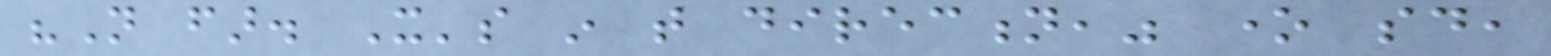"Not far. It's in that direction," one said,
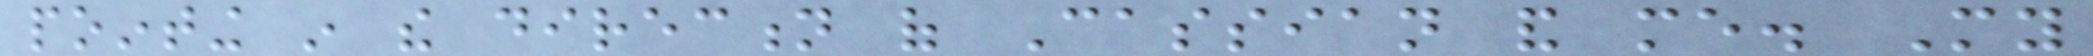pointing in the direction of Cassian and me. My
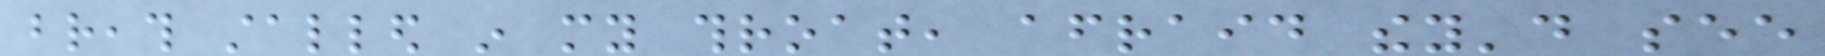breath stalled in my throat, afraid they'd see
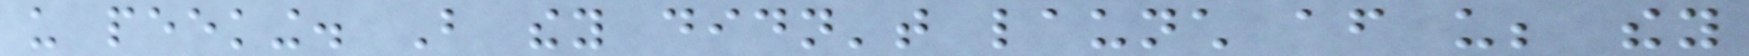us peeking. But they didn't launch after us; they
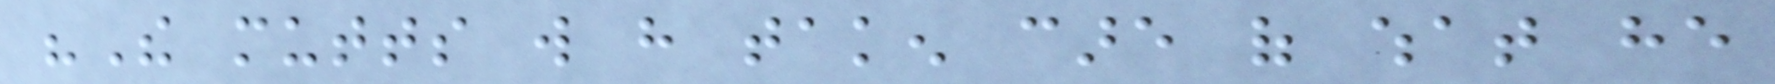"The mutts will have taken care of what he
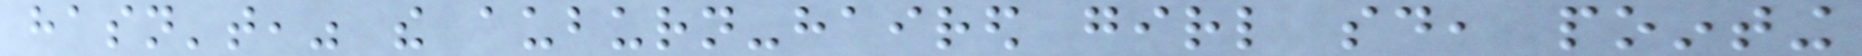hasn't," the auburn-haired girl said, pointing
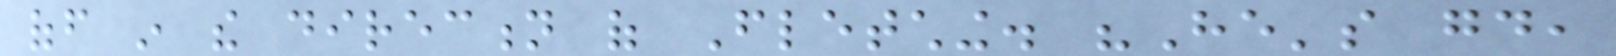off in the direction of Fletching. "He's good,
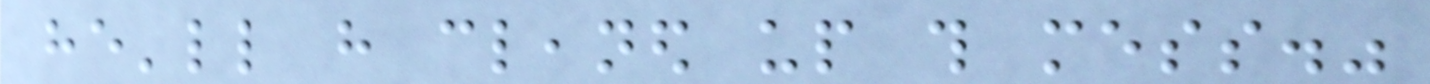he'll have cleaned up this mess."
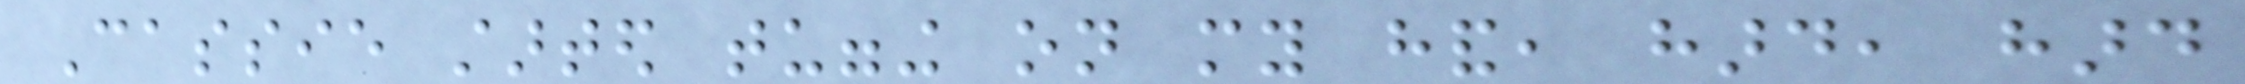Cassie started tugging on my hand, hard, hard
